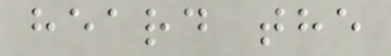heard the
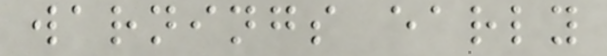warnings early
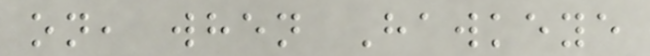on, when Hawkeye
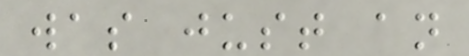was just an
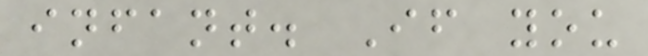infant. If you
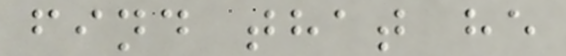find that he
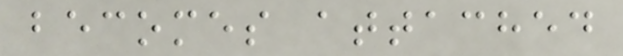becomes attached
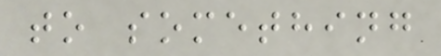to something
